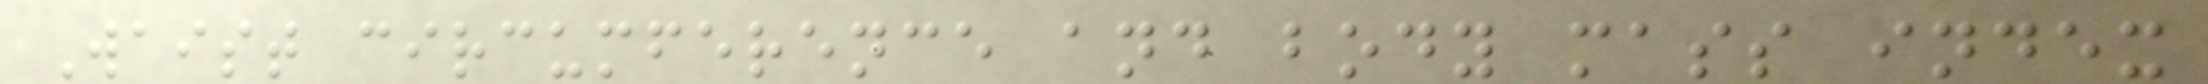Waist circumference and body mass index
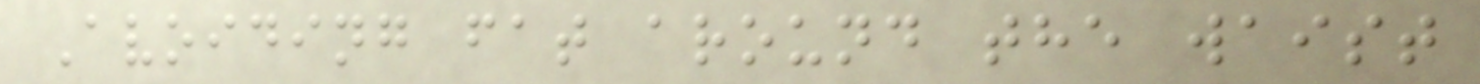Avoiding fat around the waist
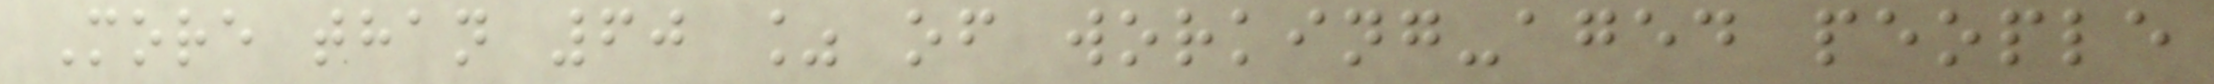More than 60 % of working-aged people
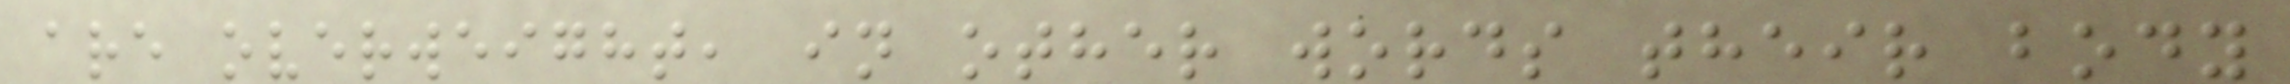are overweight, in other words their body
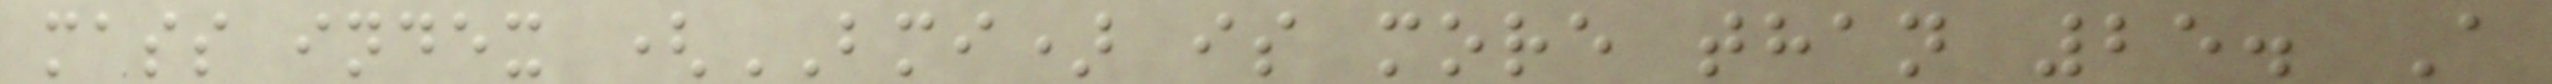mass index (BMI) is more than 25. A
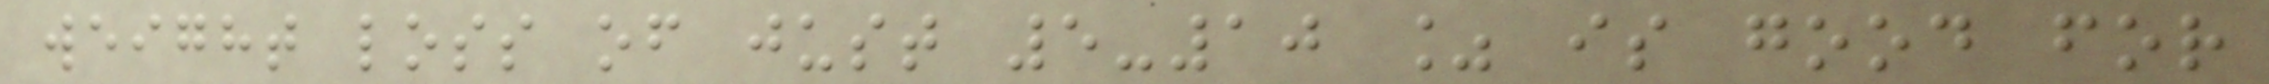weight loss of just 5-10 % is good for
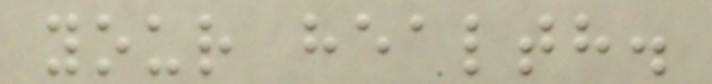your health.
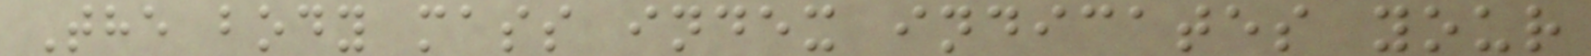The body mass index indicates your
